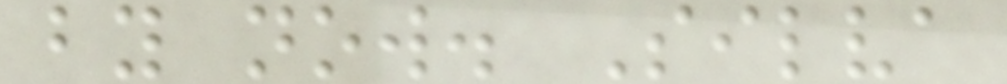by now. Silva
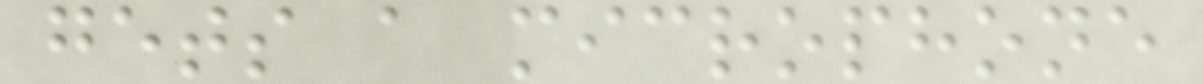gets a microphone
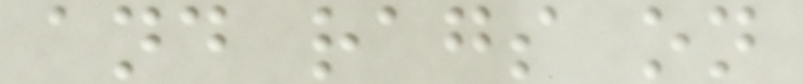and rags on
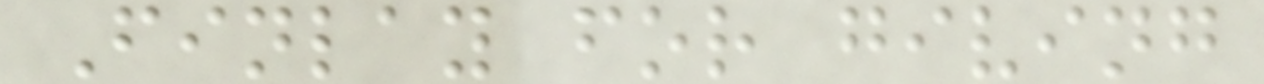Finlay for giving
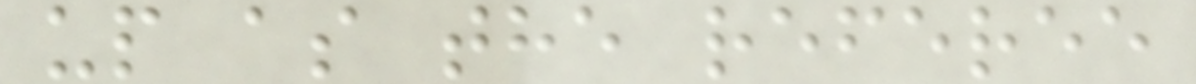up as the referee
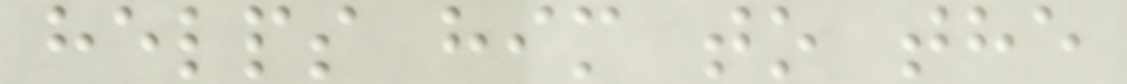helps him to the
